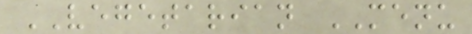VEGETARIAN MENU
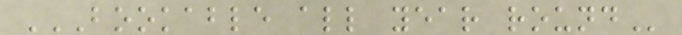BOOKABLE ALL YEAR ROUND
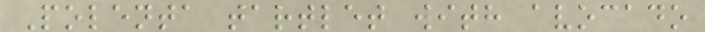Polenta tartlet with avocado
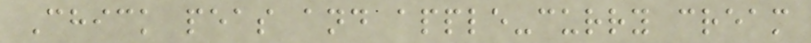Chick peas and apple-curry cream
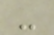-
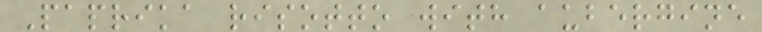Paprika risotto with aubergine
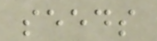seeds
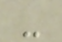-
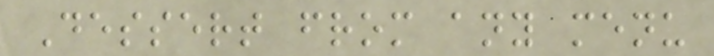Dessert from any menu
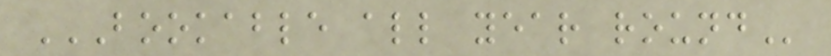BOOKABLE ALL YEAR ROUND
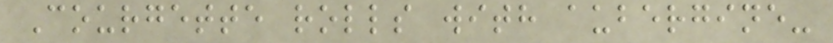Courgette rolls with aubergine-
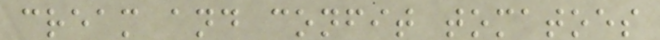cream and confit tomatoes
